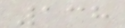138
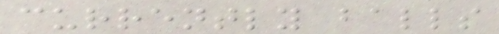currently balls
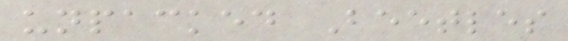unpacked Beetles
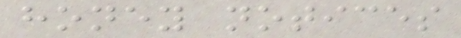honey notices
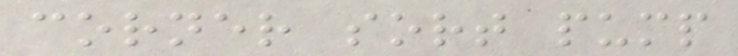corner sort pump
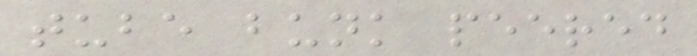tube bunk peered
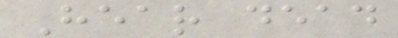Hear dead
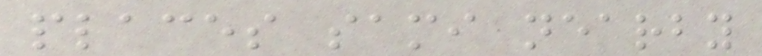places sami nearby
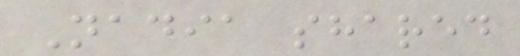Nadia shared
